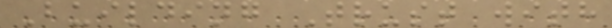Building Trust with
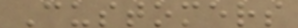Customers
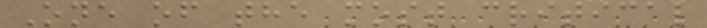One of the most critical
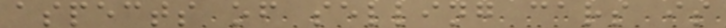aspects of selling cars is
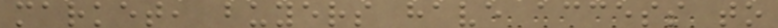market, buyers have access to
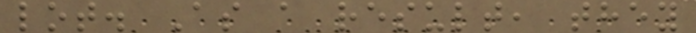lot. As a result, they
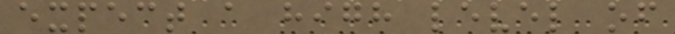expect a high level of
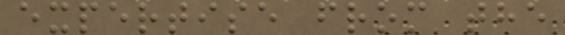expertise from the
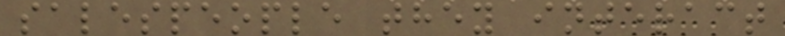salespeople they interact
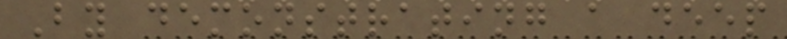By demonstrating a deep
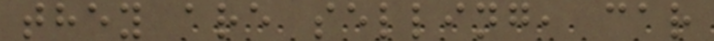they are selling, car
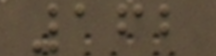162
